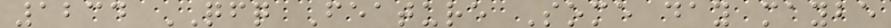1234 QFQ Feature Some day maybe
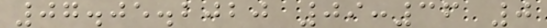07.05.2020 09:36 0
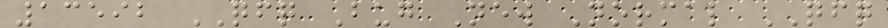13592 QFQ Bug New Normal QFQ
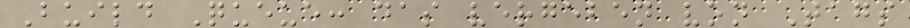Build Queue: das vergeben von Tags
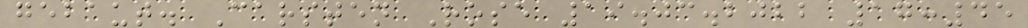gebaut. Carsten Rose 19.03.2022 17:45
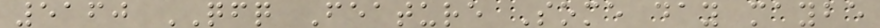5160 QFQ Feature Some day maybe
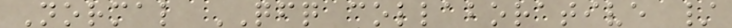Normal QFQ collaborative /
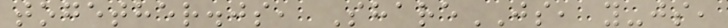together.js, ShareJS, y-js,
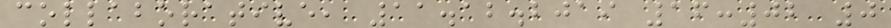collaborative, 11.12.2019 16:02 0
